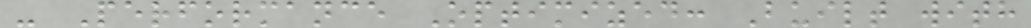- Performance Optimized: Built with
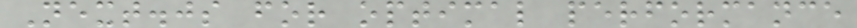Next.js for optimal performance
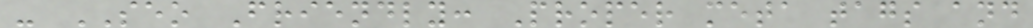- SEO Friendly: Proper meta tags and
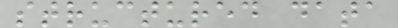structured data
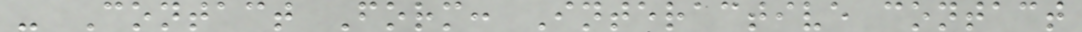- Contact Form: Interactive contact
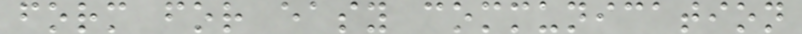form for easy communication
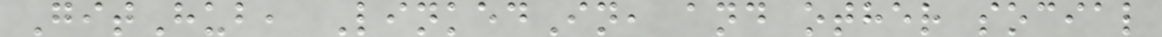GitHub, LinkedIn, and other social
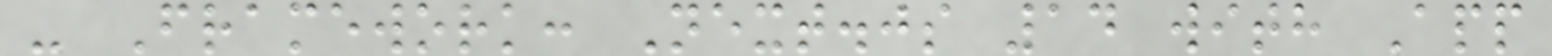- Framework: Next.js 14 with App
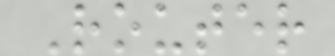Router
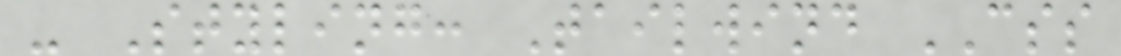- Styling: Tailwind CSS
